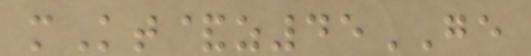mKt&z45GE
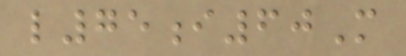l75i60M
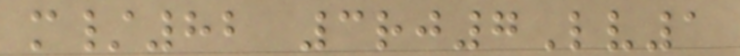m/82 3rj7Lv1
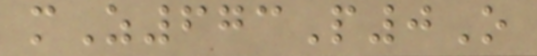mZ673P0O
